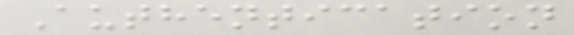Authentication
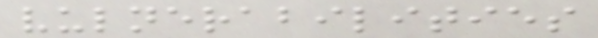vulnerabilities
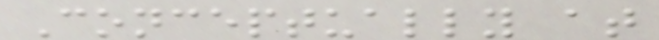Conceptually at
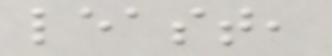least,
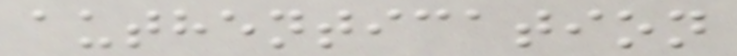authentication
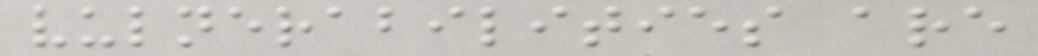vulnerabilities are
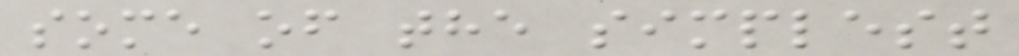some of the simplest
